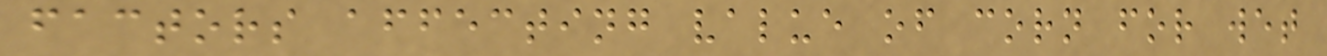factors affecting value of corn for wet
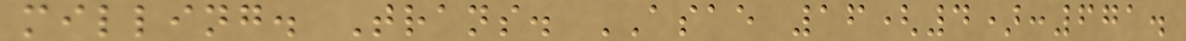milling. Trans. ASAE 16(4):671.
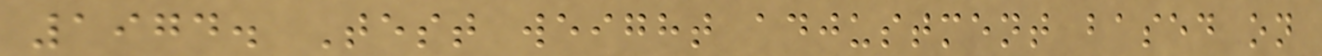1974. Test weight adjustment based on
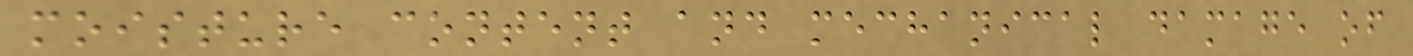moisture content and mechanical damage of
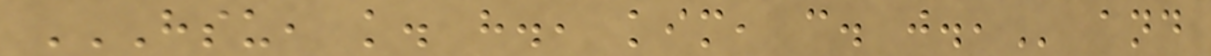HSU, K. H., KIM, C. J., and
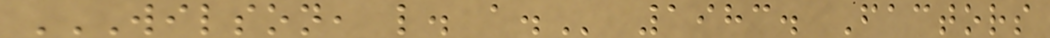WILSON, L. A. 1983. Factors
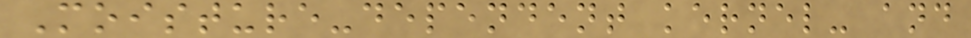Moisture-dependent kernel- and
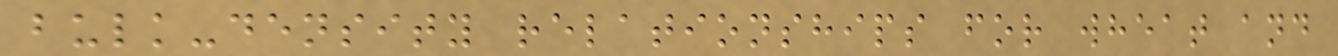bulk-density relationships for wheat and
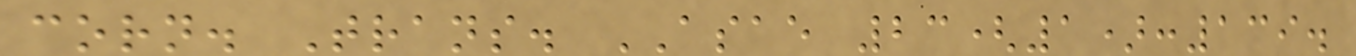corn. Trans. ASAE 23(1):139.
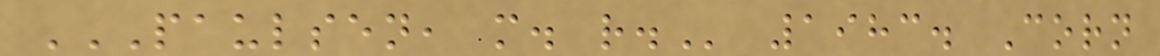PAULSEN, M. R. 1983. Corn
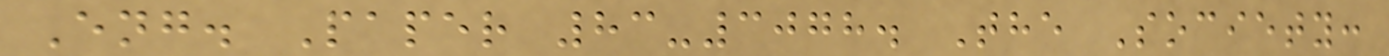Eng. Paper 83-3078. The Society:
